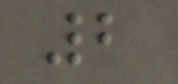2
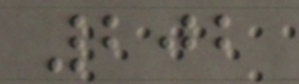202
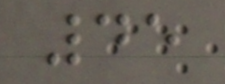45
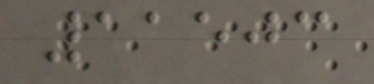11503
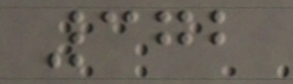372
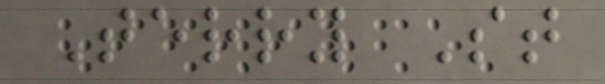Terry St
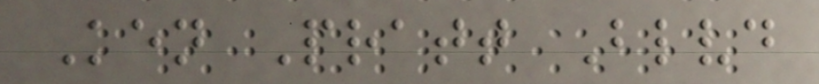Ken Pratt Blvd
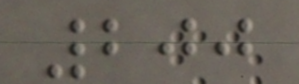200
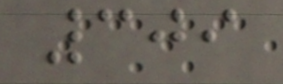309
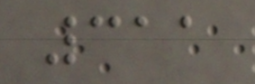311
